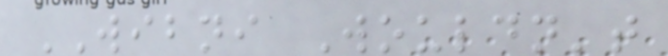WIBNI Wouldn't
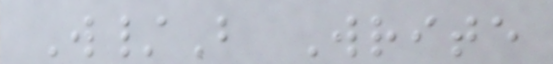W/B Write
